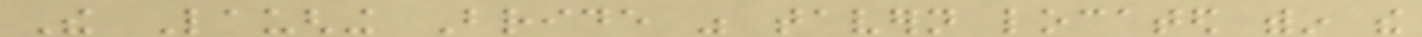The Laughing Bride was tavern located within the
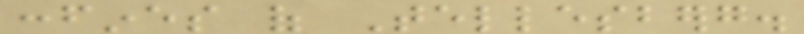confines of Tellesberg.
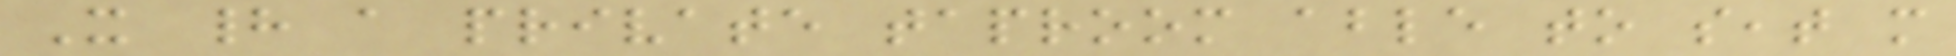It had a private taproom able to seat more
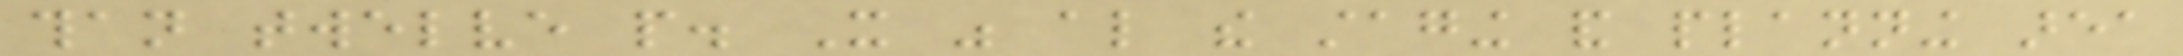than twelve people. It was also the staging and planning area
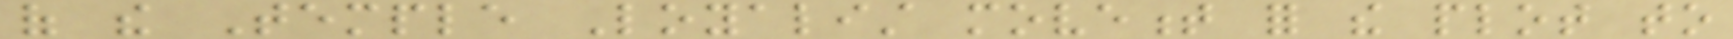of the Temple Loyalist movement for the plot to
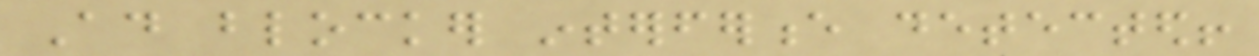Ad blocker interference detected!
